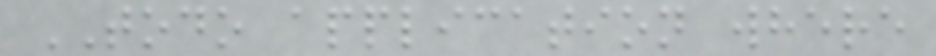TODO application where
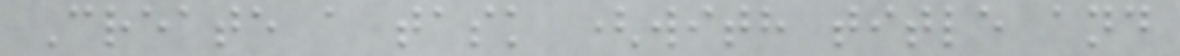Create a task (with title and
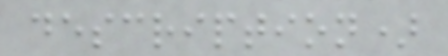description)
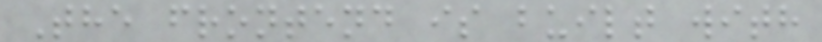The frontend is built with
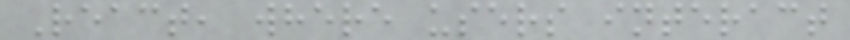React, where users interact
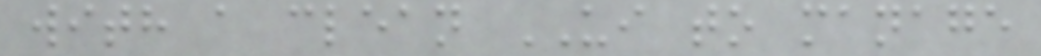with a clean UI to manage
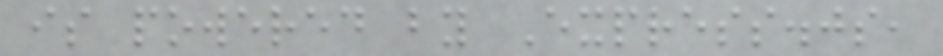is powered by Express.js,
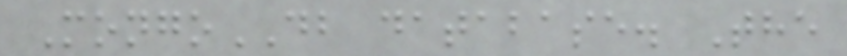MongoDB database. The
